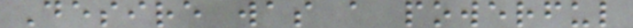Desire was a powerful
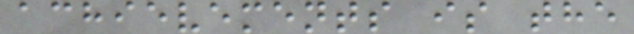achievements is the
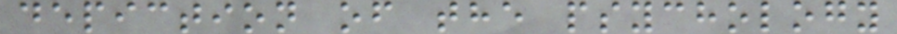depiction of the psychology
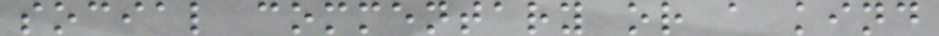social commentary or a kind
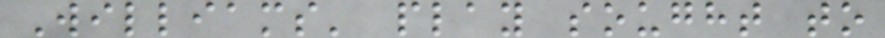Williams' play sought to
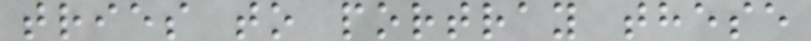tries to portray these
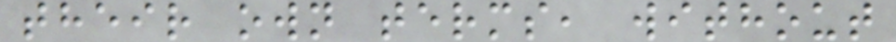their own terms, without
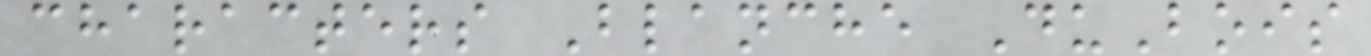characters Blanche DuBois
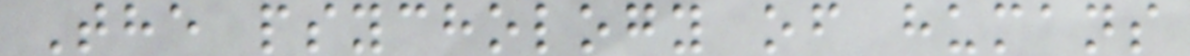The psychology of humans
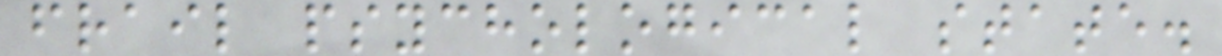frail psychological state.
